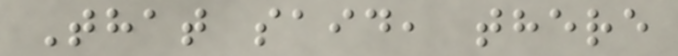That said, there
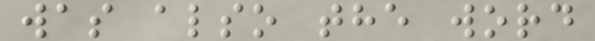was also the word
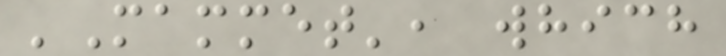'Mammet', which
